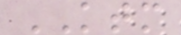KTM
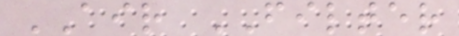AIR FILTER
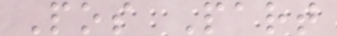Pos Part
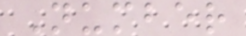Number
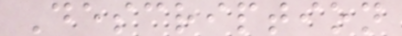Description
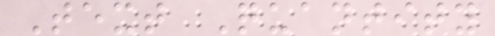Text Quantity
